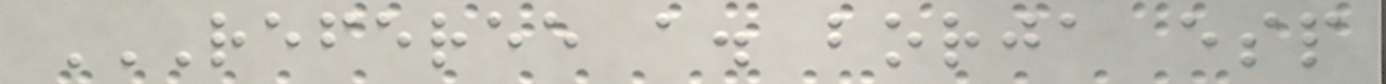REFEREE A. BORJA ESP
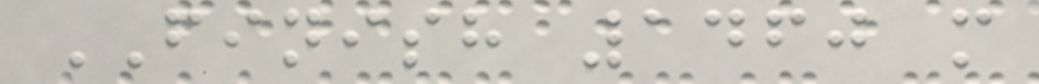FINISH 1460 m
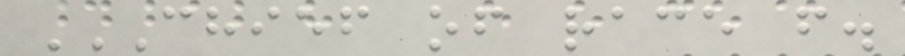CHIEF OF RACE F.
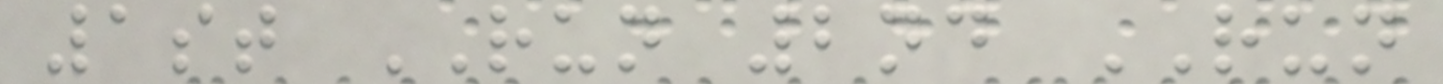1st RUN 2nd RUN
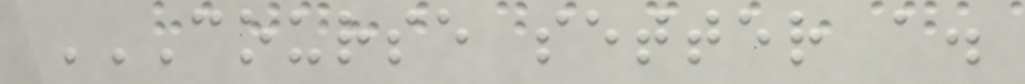COURSE SETTER A.
